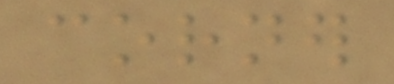corner
